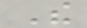The
